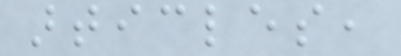articles,
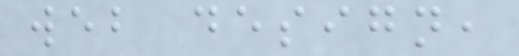web design,
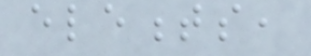elements,
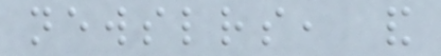newsletters, and
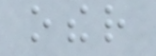other
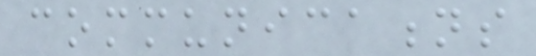communications
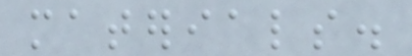materials.
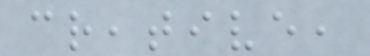creative,
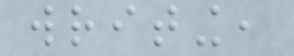writing,
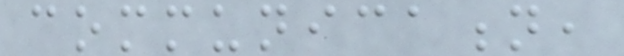communication,
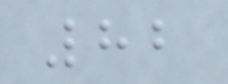82
